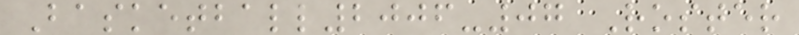Basketball2006-07 Roster
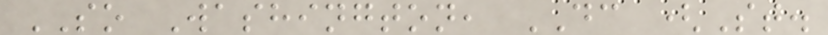SO Washington, DC (St.
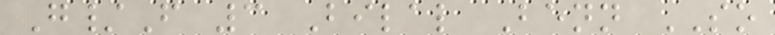G/F 3 Bilal Benn SO
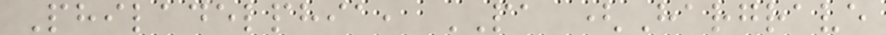Philadelphia, PA (Hargrave
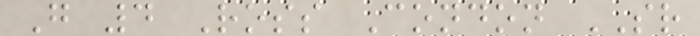G 4 Ross Condon SR
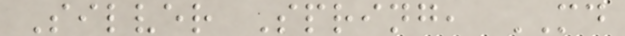Silver Spring, MD
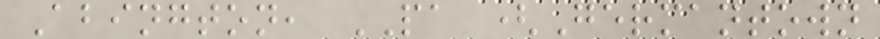Abington, PA (Germantown
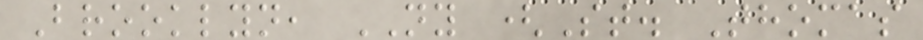Brooklyn, NY (St. Thomas
